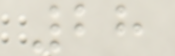28
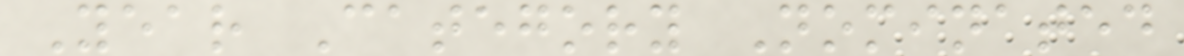Year Category Nominated
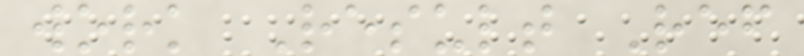work Result Ref
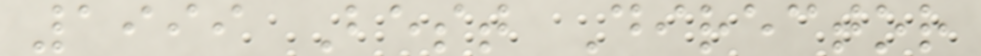1999 Best Director
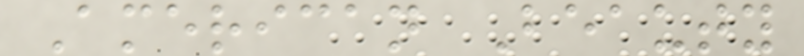American Beauty
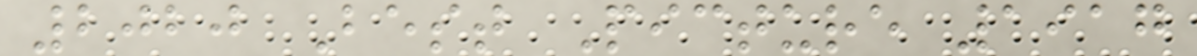2020 Best Picture 1917
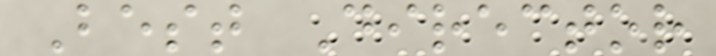Best Director
